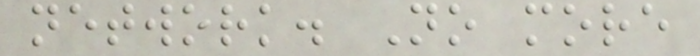network. No more
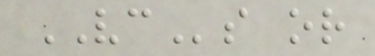VCs or
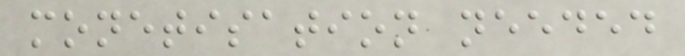monetisation needed
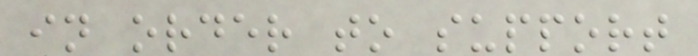in order to support
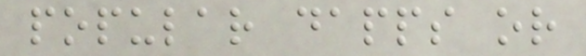popular dapps or
